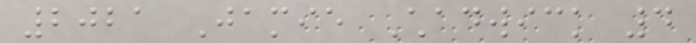2021 Jamie Chadwick 4
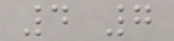4 7
